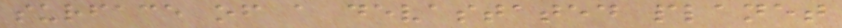surface of a devastated planet
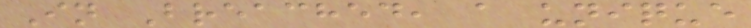In Breached, a unique
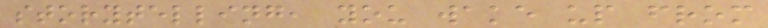storytelling, you wake up from
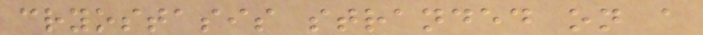cryostasis stranded on a
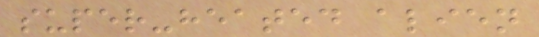super-heated alien
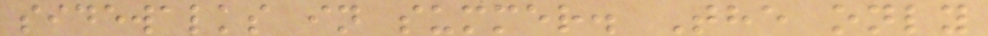sidewalks in summer. The only
